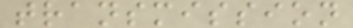transmission
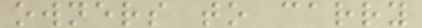owners to carry
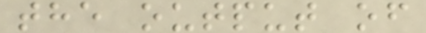the output of
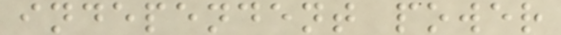independent power
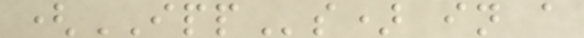(IPPs) in a
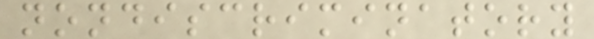nondiscriminatory
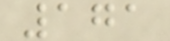171
